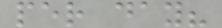per day?
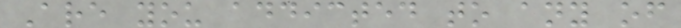Are you addicted to any of
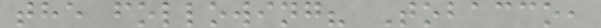the following? Tobacco,
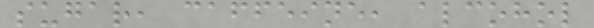sugar, caffeine, alcohol
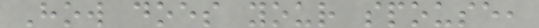How does your spouse,
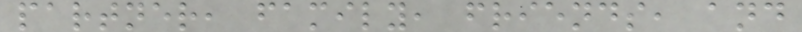partner, family, friends, and
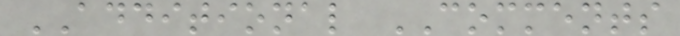ADDITIONAL COMMENTS
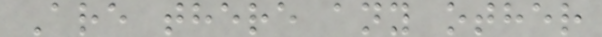Are there any other
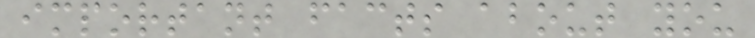important facts about you
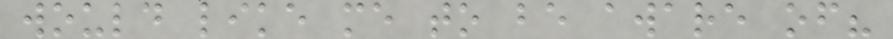would like me to be aware of?
